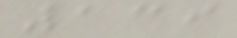139
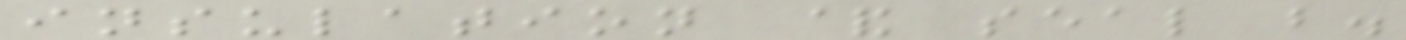insulation & seal b.
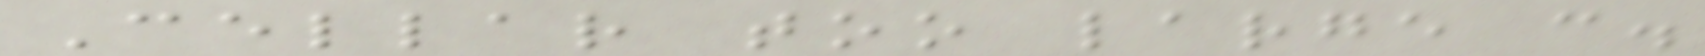Cellar too large c.
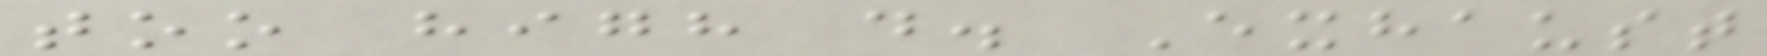too high d. Exhaust
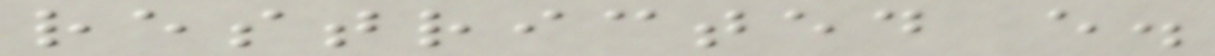restricted e.
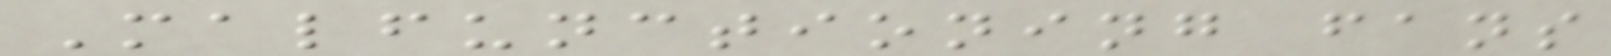Malfunctioning fans
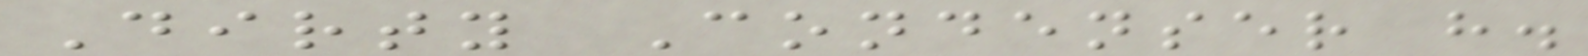Dirty Condenser h.
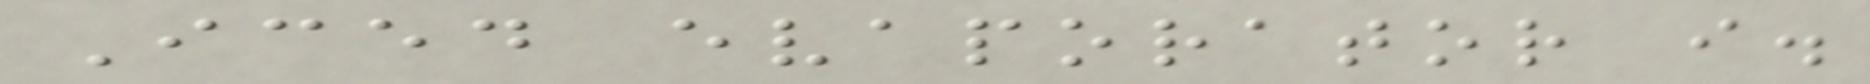Iced evaporator i.
